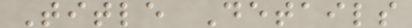Title Details
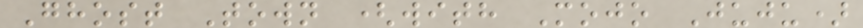Ghost Town (with Mojo Juju)
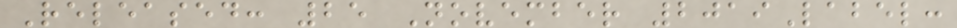Released: 25 November 2019Label:
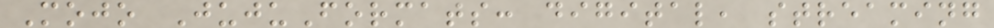Mojo JujuFormats: digital, streaming
